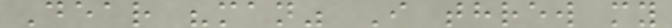Dear "man" I threw my
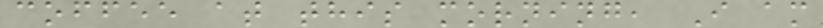coffee at this morning, I am
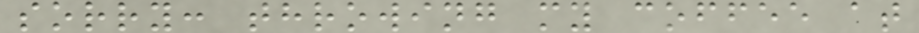sorry: throwing my coffee at
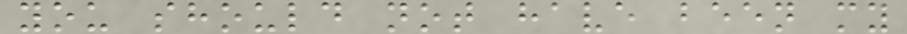you should not have been my
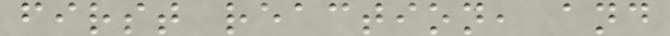first reaction, and
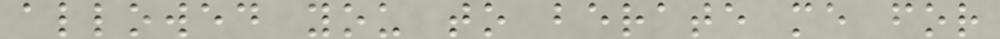allowed you to berate me for
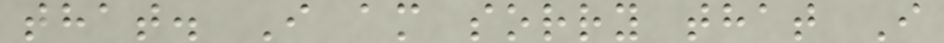that. I am sorry that I
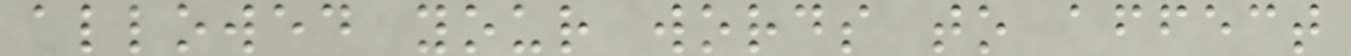allowed your words to affect
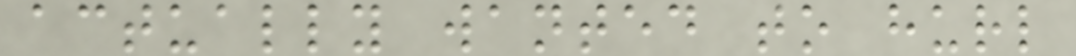actually wanted to hurl
